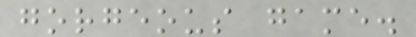gorgeous game.
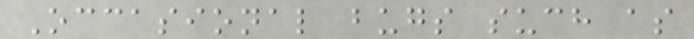Occasional bugs such as
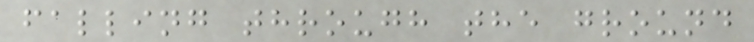falling through the ground
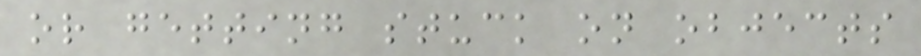or getting stuck on objects
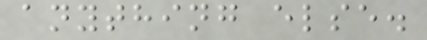anything else.
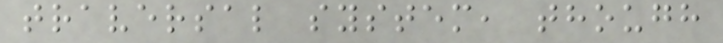traversal system, though
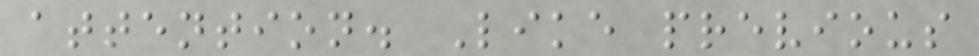attention. Like previous
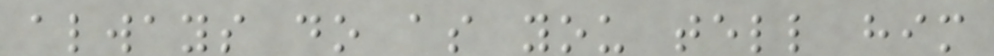always do as you tell him
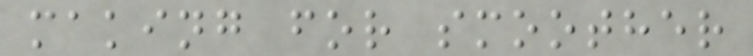making for smoother
